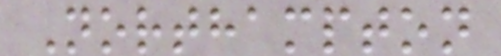Northampton
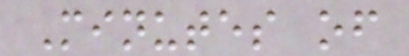Minutes of
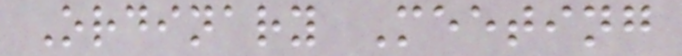Ordinary Meeting
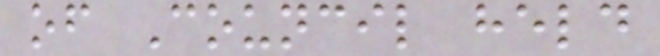of Council held
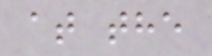at the
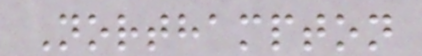Northampton
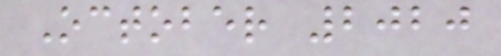October 2020
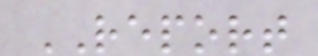REPORT
